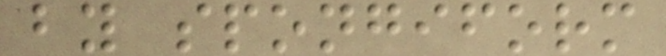by spongiform
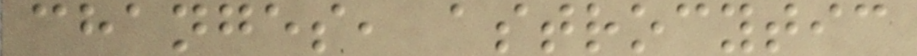changes, astrocytic
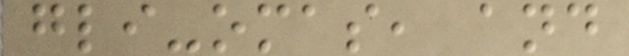gli-omas, and
